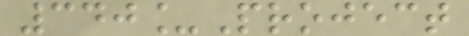340_Project
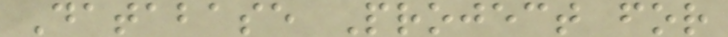Database Project for
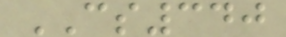CS340
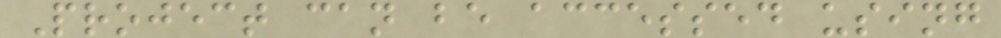Project can be accessed using
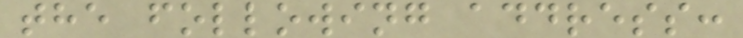the following address:
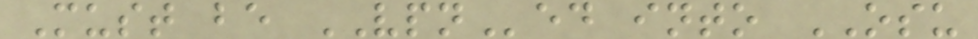Must be VPNed into OSU
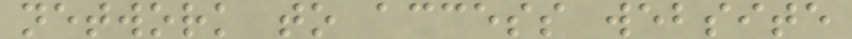network to access website
